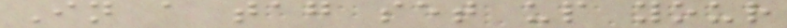In a tag set up your
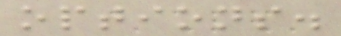options.
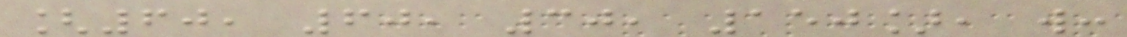[60, 60, 30, 150], w:
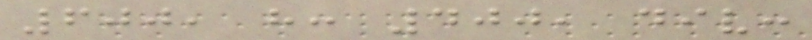600, h: 400, div:
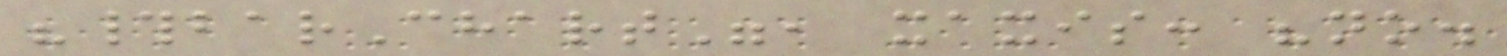"#barChart", xaxis: "no.
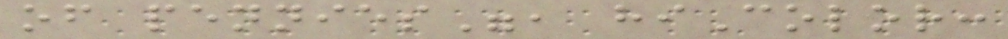of pennies", hiColor:
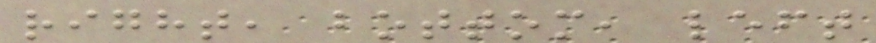right, bottom, left
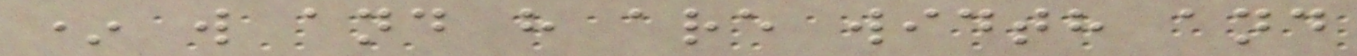* w and h are width and
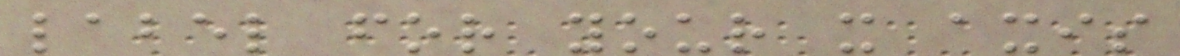label for your x axis
